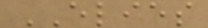ELIES
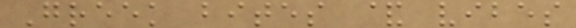Greek bites & vibes
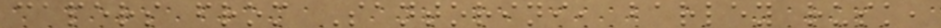capers from Santorini, barley rusk,
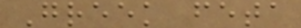Greek feta
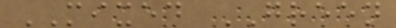MIXED GREEN
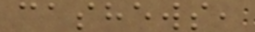cashews,
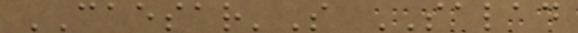CAESAR'S SALAD
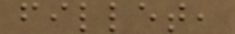fillet,
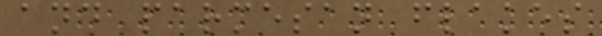and parmesan flakes
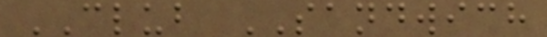CLUB SANDWICH
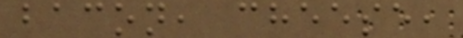bacon, cheese,
